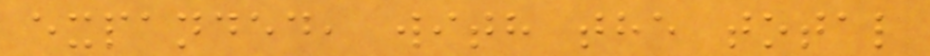expanded, with the total
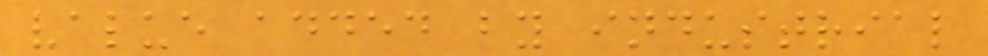value added by industrial
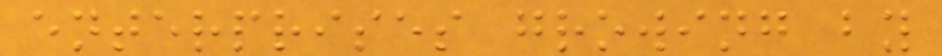enterprises growing by
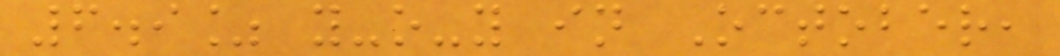6.9% y-o-y in October,
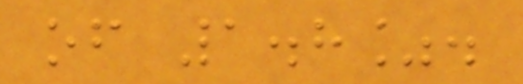of 1.8%.
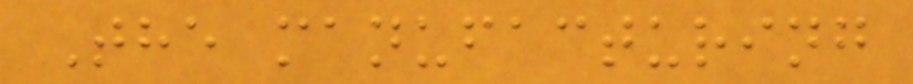The manufacturing
